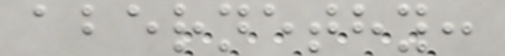abernethy:
